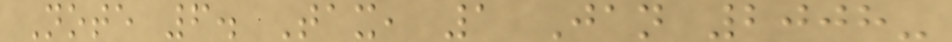Note 6. Tax, 1 Jan 2008-
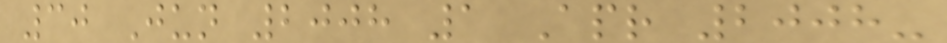30 Jun 2008 1 Apr 2008-
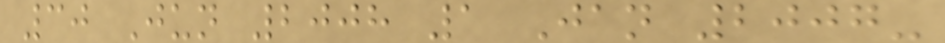30 Jun 2008 1 Jan 2007-
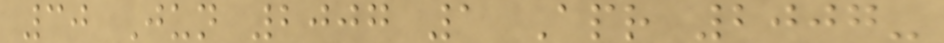30 Jun 2007 1 Apr 2007-
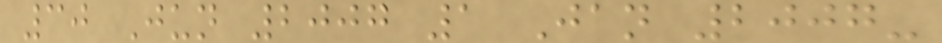30 Jun 2007 1 Jan 2007-
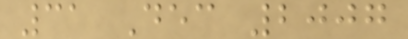31 Dec 2007
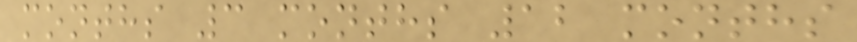months 3 months 12 months
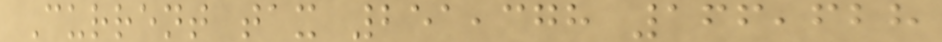Current tax 251,378 166,628
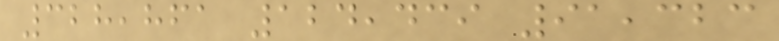328,861 124,439 91,323
